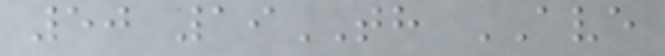50 19TH AVE
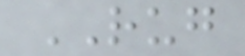RUG
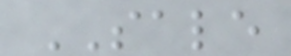SALE
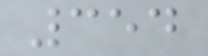354
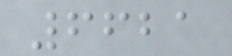6621
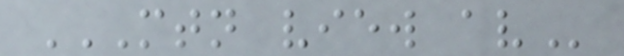MTN VIEW AV
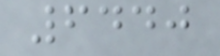6440
